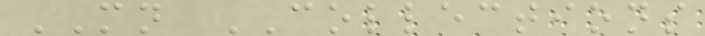MN COLLECTIONS
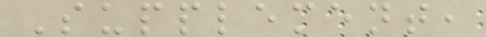Supplement,
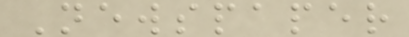Newspaper
